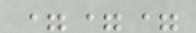===
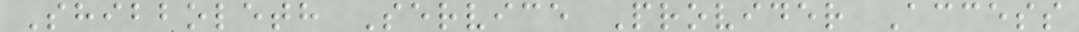Shibboleth Service Provider Access
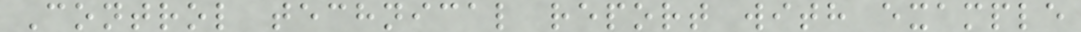Control technical report with example
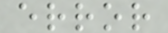error
